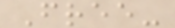Free-
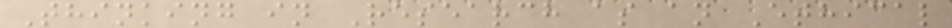Thinking in Research as an Ethical
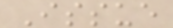Issue
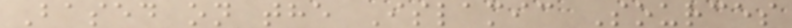Based on the Islamic Sources
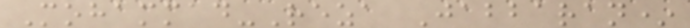Mohammad-Reza Jabbaran*
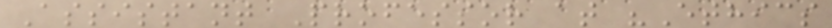Assistant Professor at "Ethics
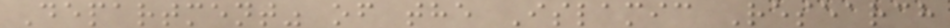Department" of the Islamic Research
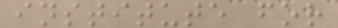institute for
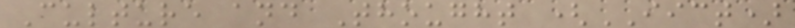Culture and Thought (IICT)
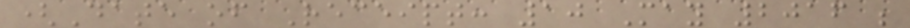(Date of Receipt: 10 May 2016 ;
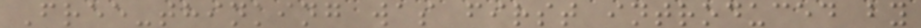Free-thinking was first introduced by
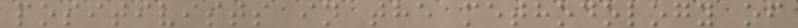positivists in the methodology of
